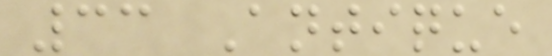33 Antique
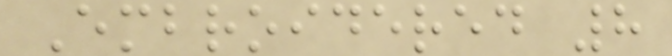Embroidered 8
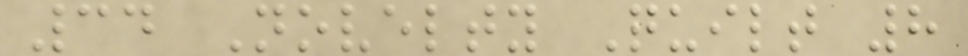34 Novelty Quilt 8
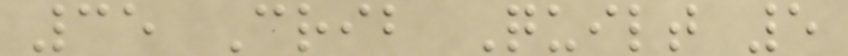35 Crib Quilt 5
